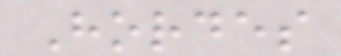Hordes
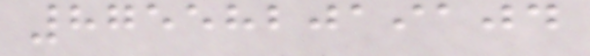875582019104
